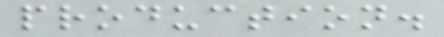production.
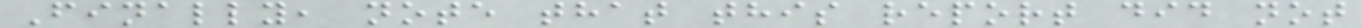Finally, note that this report did not
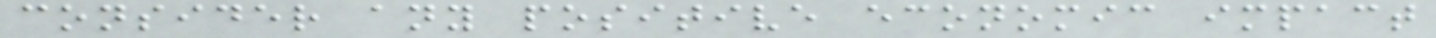consider any positive economic impact
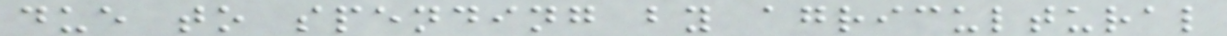due to spending by agricultural
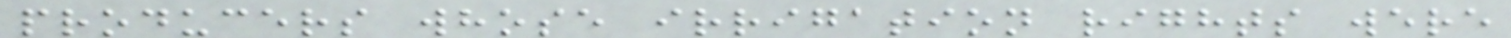producers whose irrigation rights were
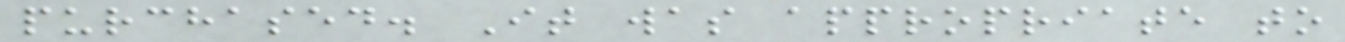purchased. It was appropriate to
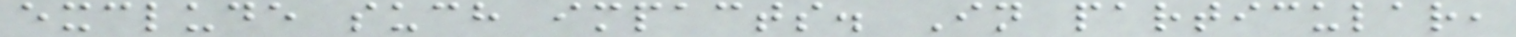exclude such impacts. In particular,
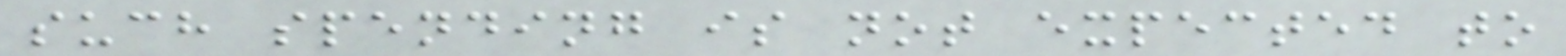such spending is not expected to
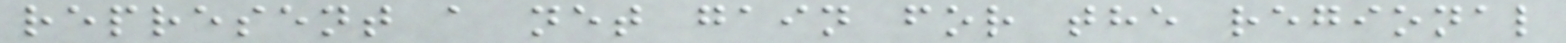represent a net gain for the regional
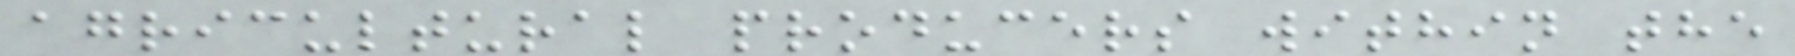agricultural producers within the
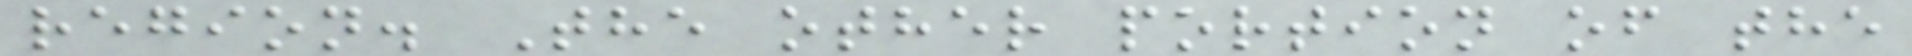region. The other portion of the
